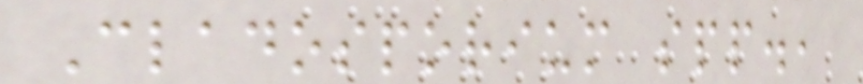Cladosporium spp.,
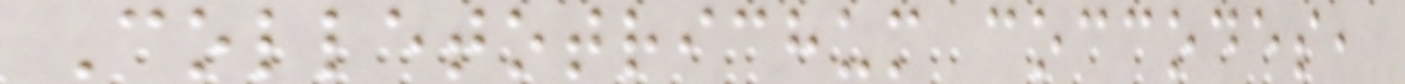Colletotrichum coccodes,
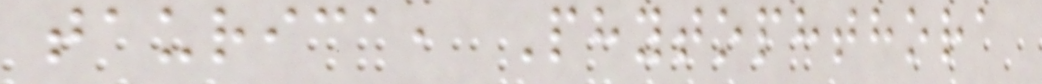taurica, Phytophthora
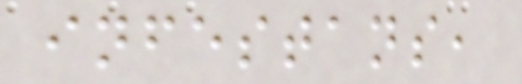infestans,
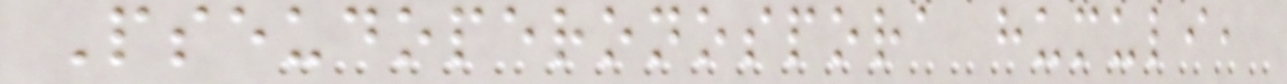Pseudoperonospora humuli,
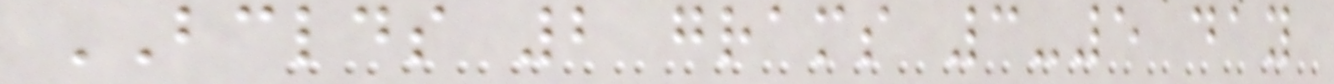BCLDS 2 grams 3-5 day
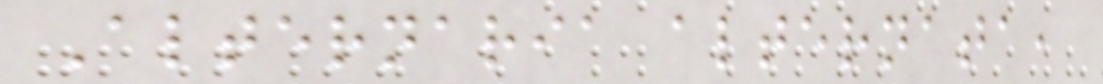Alternaria alternata,
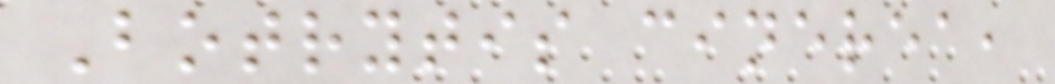Botrytis cinerea,
